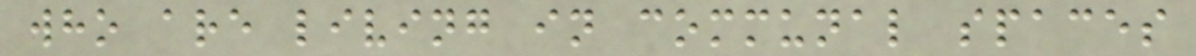who are living in communal spaces
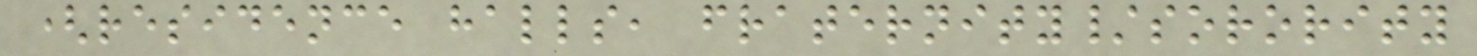(residence halls, fraternity/sorority
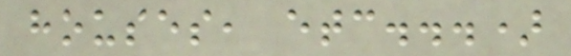houses, etc...)
